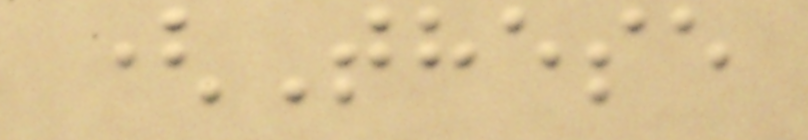(These
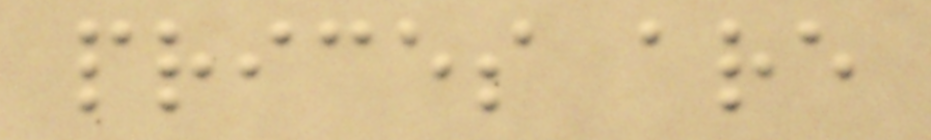prices are
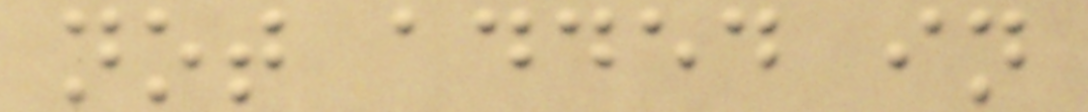not added in
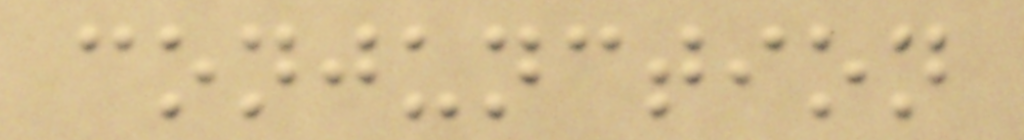conjunction
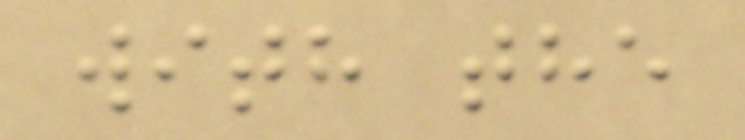with the
